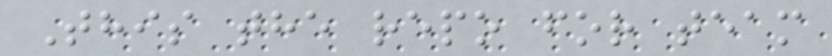This the repo for team
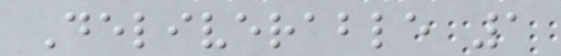Deliverable 1
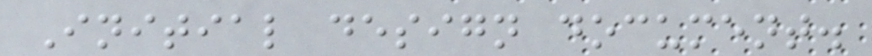Initial design document.
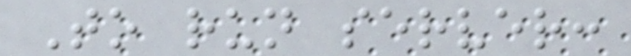To run server:
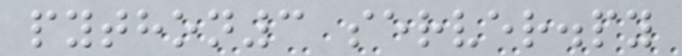python3 server.py
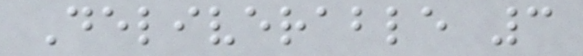Deliverable 3
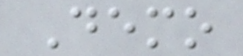Demo
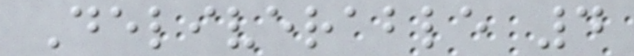Deliverable 4
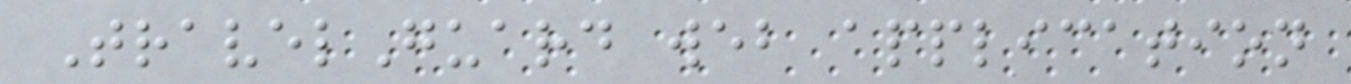TravelGuard web application
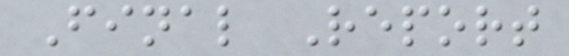Final Report
